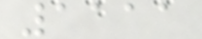1111
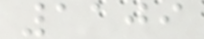1109
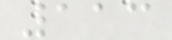113
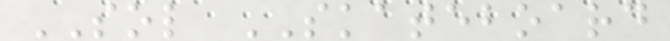SOL SKATEBOARD
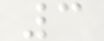3
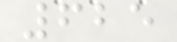625
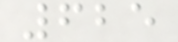625
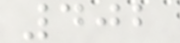402
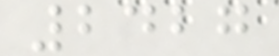2427
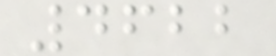4622
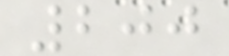200
